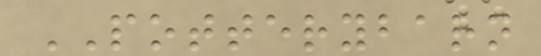POTTERYBARN
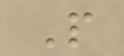P
